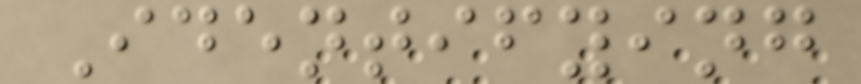Identifying
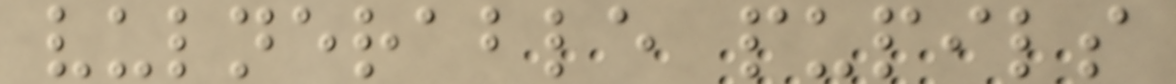vulnerable pupils
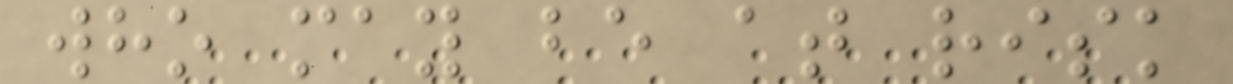who may be at risk
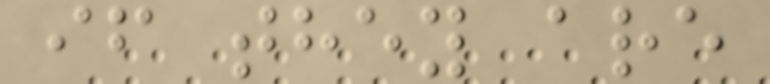if they are
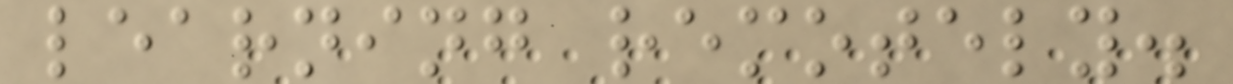learning remotely.
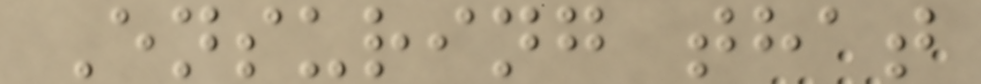Ensuring that
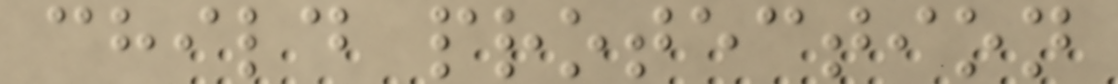child protection
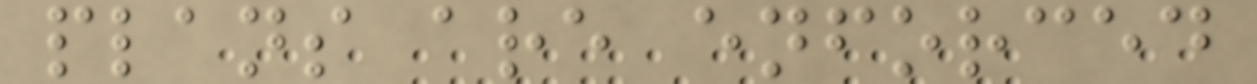plans are enforced
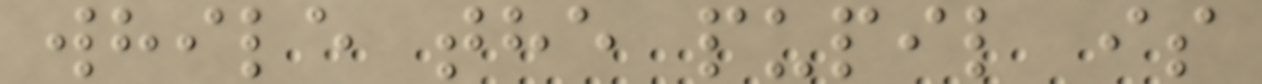while the pupil is
